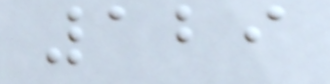129
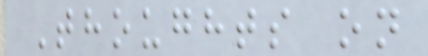Thoughts on
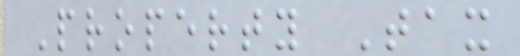Property Tax
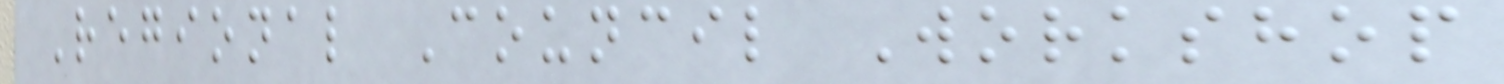Regional Council Workshop
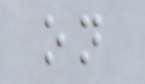on
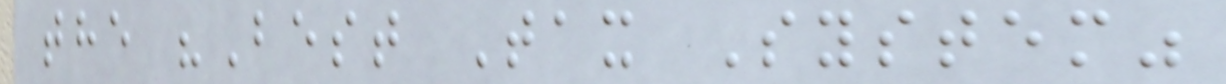the "Best Tax System"
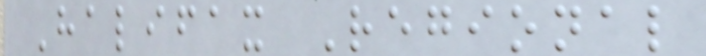Halifax Regional
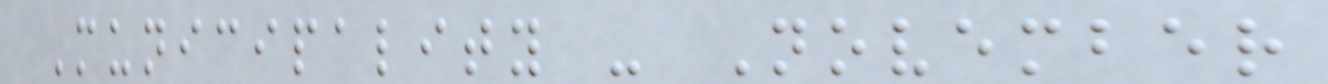Municipality - November
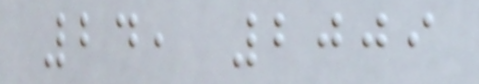24, 2009
